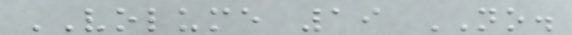VOLUME 19 NO.
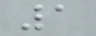1
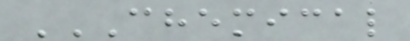CHEMICAL
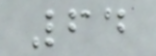64
